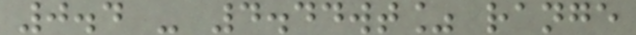0.4 - 4.44wt% range
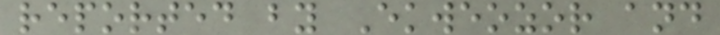reported by Ekweozor and
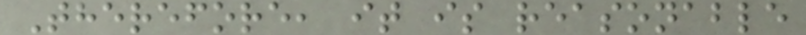Therefore, it is reasonable
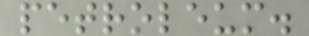petroleum.
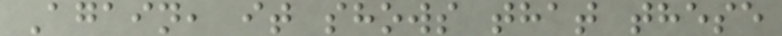Again, it shows that these
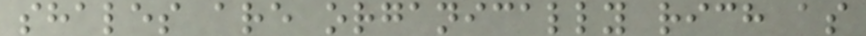shales are organically rich as
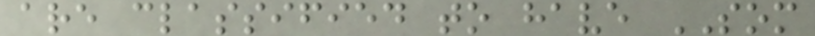are classified to have SOM
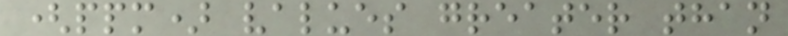(ppm) values greater than
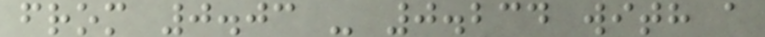from 0.03 - 0.234 with a
